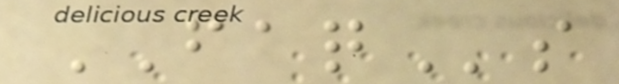FAQs
